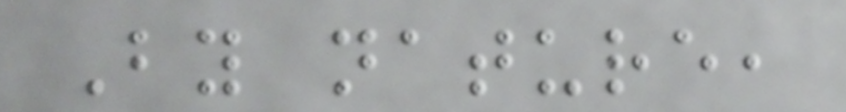By nature,
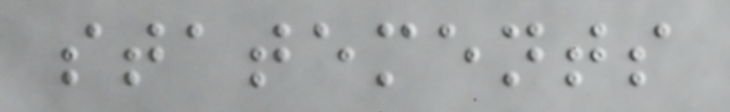statements
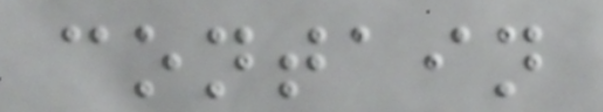contain
